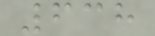638
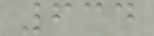634
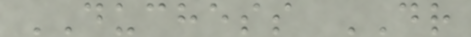DUCHESS DR
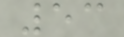53
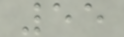55
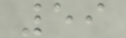59
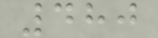480
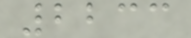2233
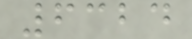6324
